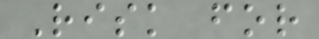Risk for
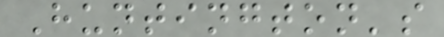Huntington's
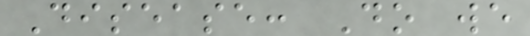Disease: Do we
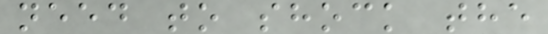need to shock the
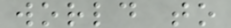world to
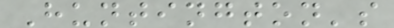Huntington's
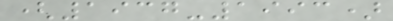(1937-1993)
